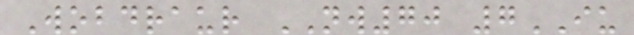Wobdraur NW70 7IU
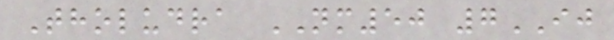Tholudra NM50 7IJ
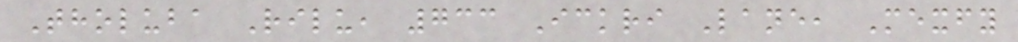Tholuba Rilu, 733 Ickri Lane, Mexfy
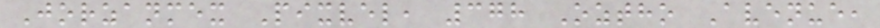Jorzanmex Pixvel, 378 Oztho Avenue,
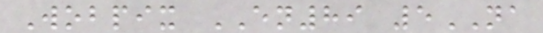Wobpix EN89 5NA
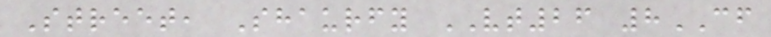Street, Shaurfy VT26 8CF
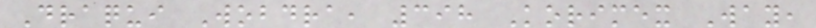Draqui Wobdra, 398 Korimex Way,
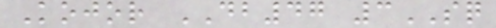Kojor DB47 3SQ
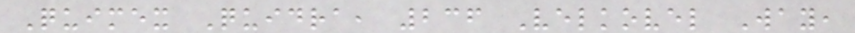Quimex Quidra, 236 Velkovel Way,
